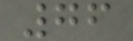76
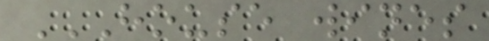HOUSE WINES
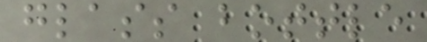glass bottle
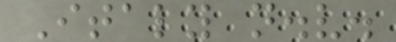Italy n.v.
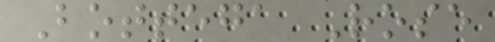Bottega Rose
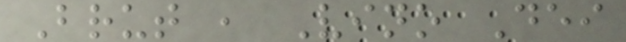Brut , Vino Dei
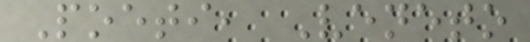Poeti, Veneto
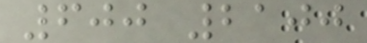600 2100
